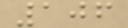106
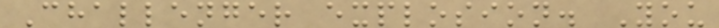Challenger explosion. You
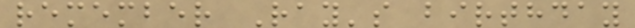remember Ray's birthday
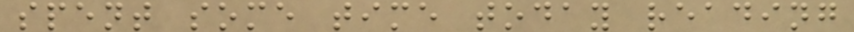spent some time today reading
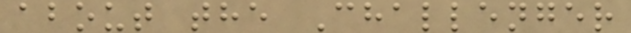about the Challenger
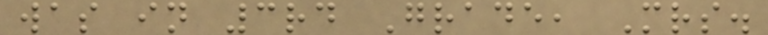was in 3rd Grade, Mrs.
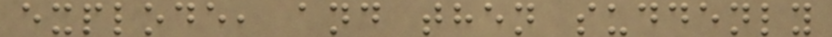explode, and then suddenly
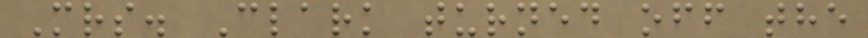Mrs. Clark turned off the
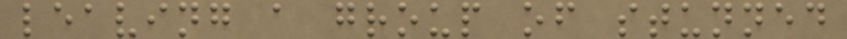leaving a group of stunned
